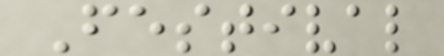Festival
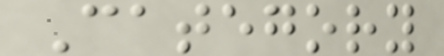Category
